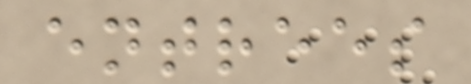entrees
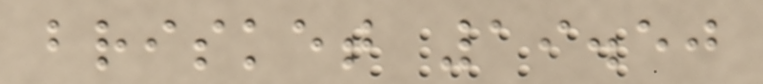brisket 19.50
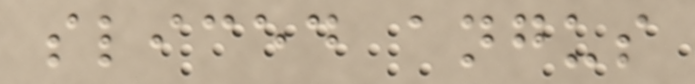sliced angus
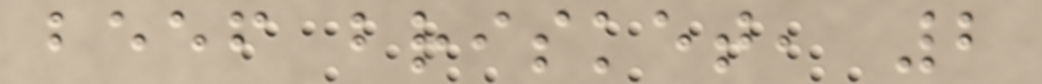beef brisket, 2
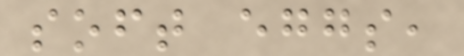soft eggs,
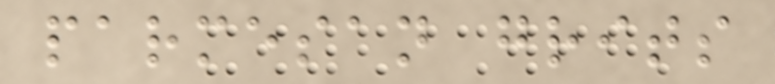parmesan grits
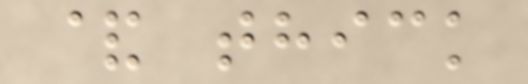& thick
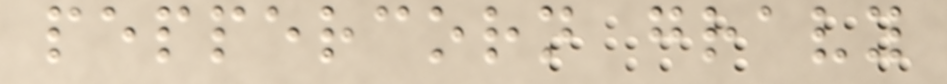peppercorn gravy
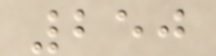250
